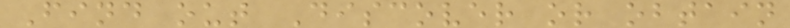Find out Discover or obtain
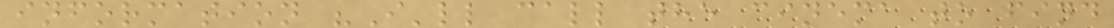information "I'll call the cinema to find
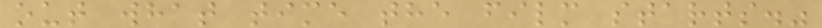out what time the film starts."
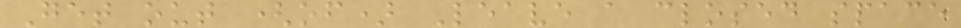Get out (of) Leave a closed space
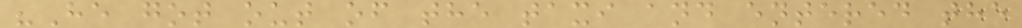"He got out of the taxi and entered the
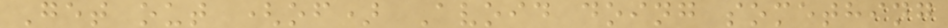Get out (of) Avoid doing something
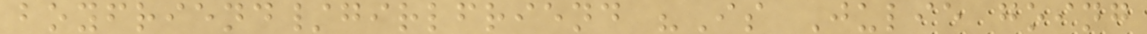boyfriend/girlfriend "Is Julie going
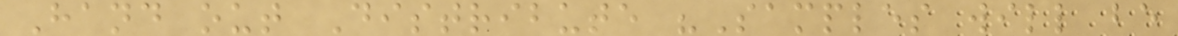Hand out Distribute "Samples will be
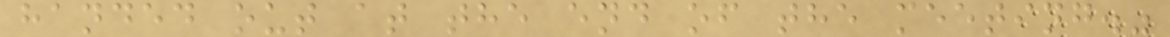handed out at the end of the meeting."
